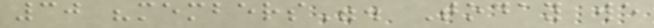30 "members". Today we
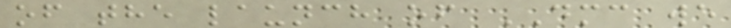of the launch of DMC we
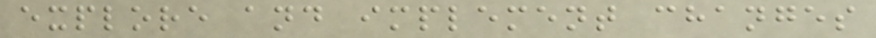explore and implement changes
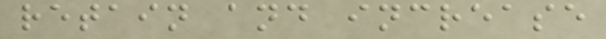retain and increase
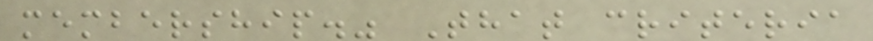membership." That criteria
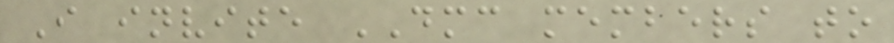I invite DMC members to
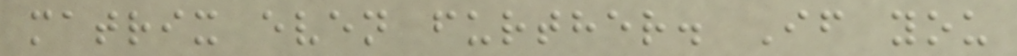matrix even further. If you
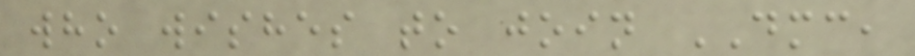who wishes to join DMC,
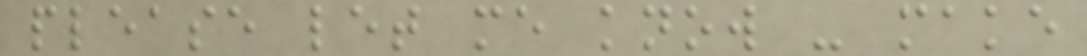please let me know - make
